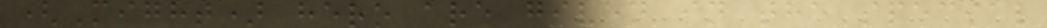(Might) hero are given in the special
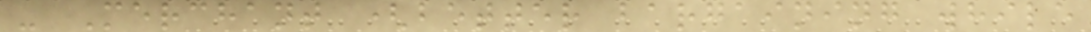- Merchant (better bargaining while
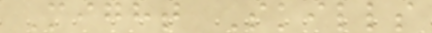Might Skills
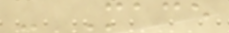- Mace
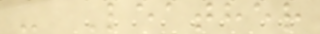- Leather
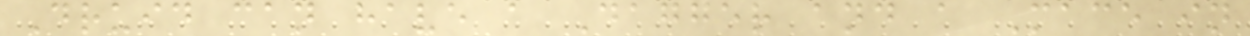Druid can have a Dagger and a Mace in
